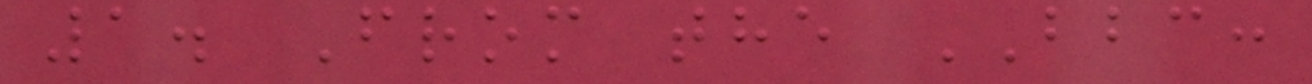1. From the BBC:
